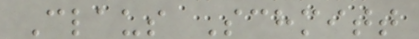Claus Schmitt
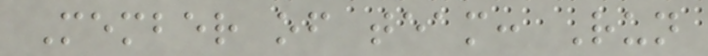Member of team: Run
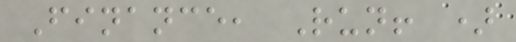Finance, Run! )
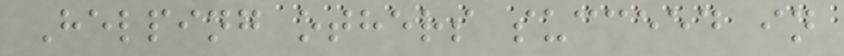Helping others succeed in
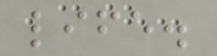life.
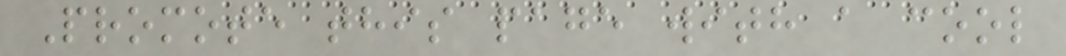Promote this page with a cool
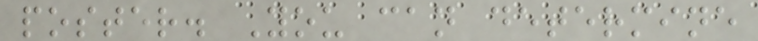poster. You can determine
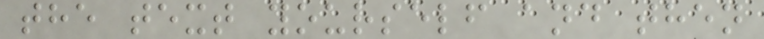the text yourself and then
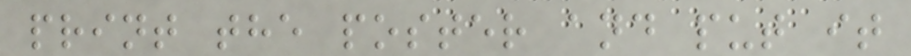print the poster and put it
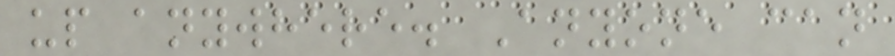up anywhere. Anyone can
